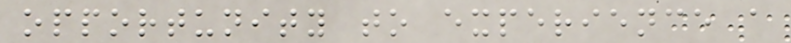opportunity to experience a
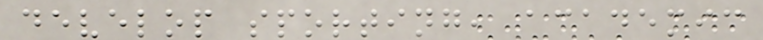develop sporting, academic
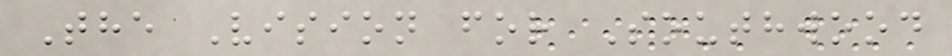The Vision for Southwood
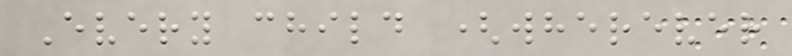Every child (wherever
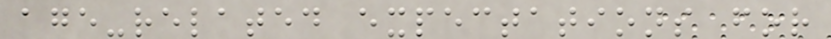age-related expectations for
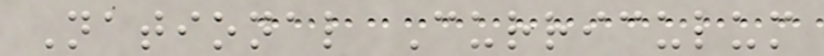National Curriculum
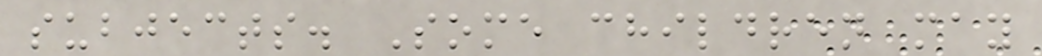subjects. Some children may
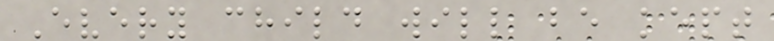Every child will be kept
